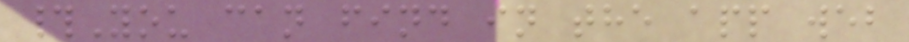#You can find in the app web
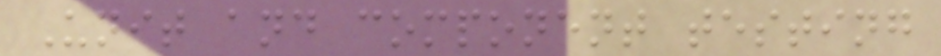Unit and component testing
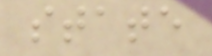state
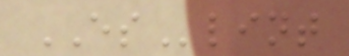ESlint
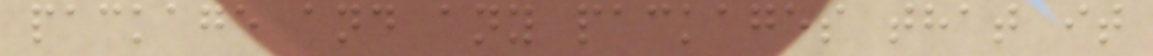package and any packages that it
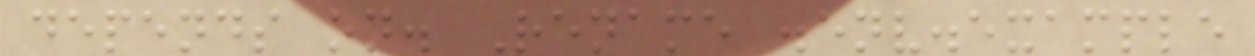depends on. Rename .env.example
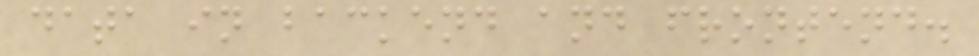data in backend and frontend.
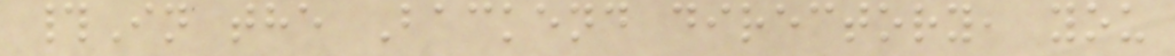#In the Backend directory, you
